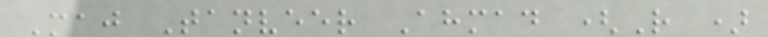Maj Tanveer Ahmad (R )
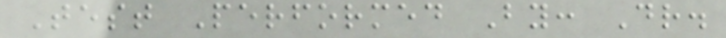Test Performed By: Dr.
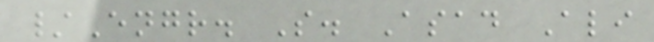/Engr. S. Asad Ali
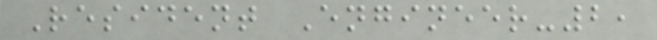Resident Engineer-2,
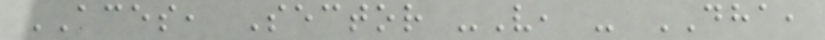ACES, Sector -V, - DHA,
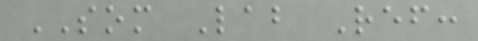SOM Lab Ref:
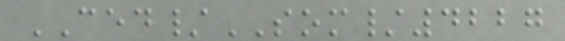CED/SOM/4227
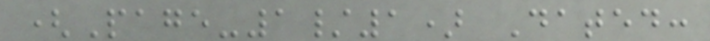(Page-1/1) Dated:
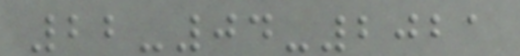22-04-2021
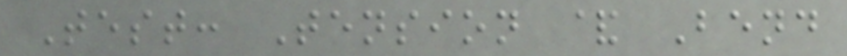Test: Tension & Bend
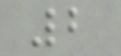2
